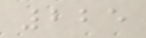225
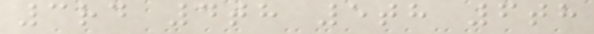3rd 4th 5th 6th
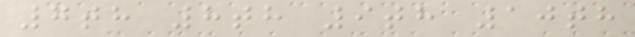7th 8th 9th 10th
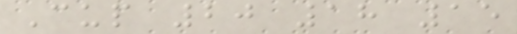Cup 20 18 15
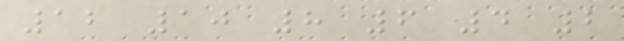12 10 8 6 4 2
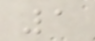1
